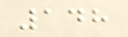148
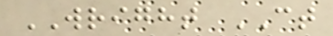WRIGHT CT
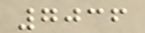7036
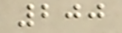200
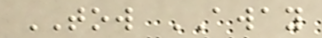TOW AWAY
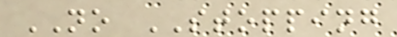NO STOPPING
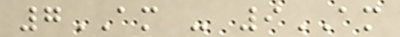7AM - 9AM
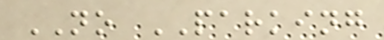NO PARKING
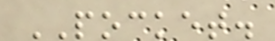POCKET.
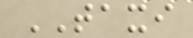TAXI
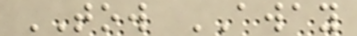TOW AWAY
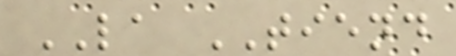LA TIEND
